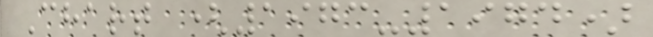Chart (1973-1974)
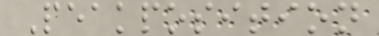Peakposition
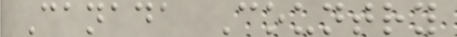Canada Country
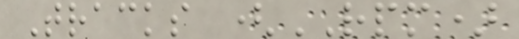Tracks (RPM)
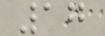17
